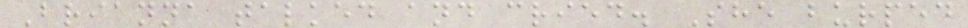Brianna talked and cried. She burped
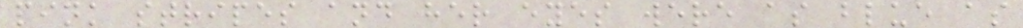pink stripes and her eyes were as blue as
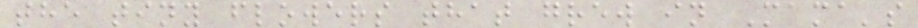the tiny flowers that grew in Mama's
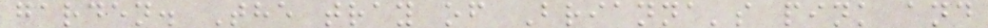garden. The tray of Brianna's pink and
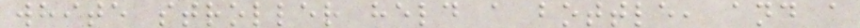white stroller held a bottle, and a
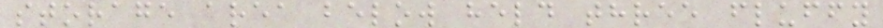storage area below held three fluffy
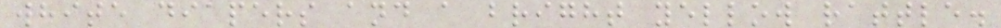white diapers and a bright yellow rattle.
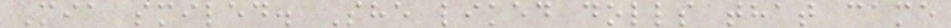Mia smiled. She liked dolls that came
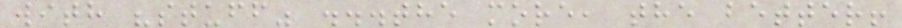with "stuff" ...the more, the better!
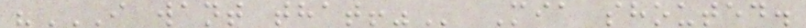"I WANT THAT!" Mia shouted.
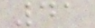41
